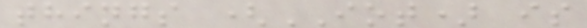things (IOT) is
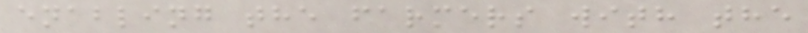enabling the farmers with the
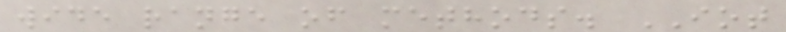wide range of methods. IOT
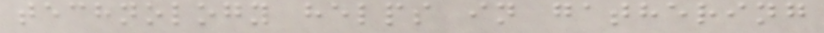technology helps in gathering
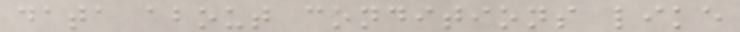data about conditions like
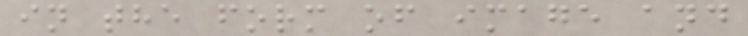in the form of image and
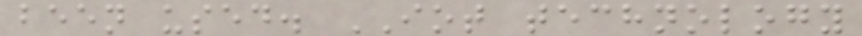been used. IOT technology
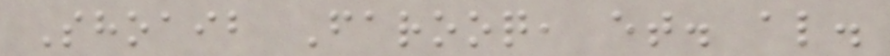Shoaib Farooq, et. al.
